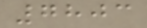7803
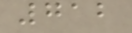712
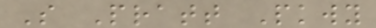S Pratt Pkwy
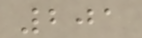201
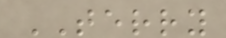TERRY
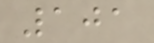101
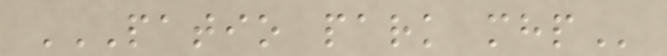PATIO PARK MHP
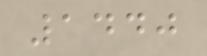1440
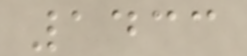1433
